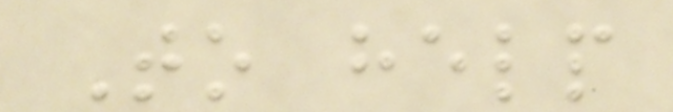To help
